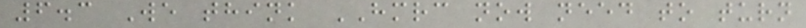6.3 We think HMRC now need to turn
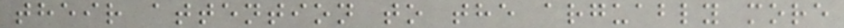their attention to the arguably more
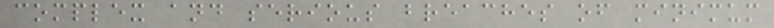complex and serious breaches of minimum
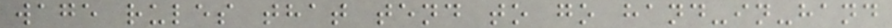wage rules that tend to go hand-in-hand
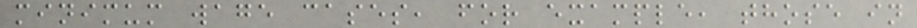minimum wage cases, for example, those in
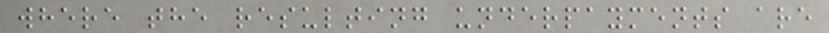where the resulting underpayments are
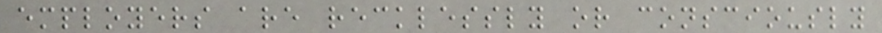employers are recklessly or consciously
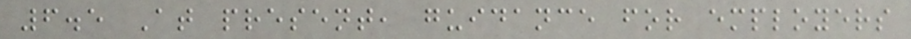6.5 At present, guidance for employers
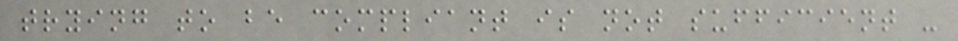trying to be compliant is not sufficient -
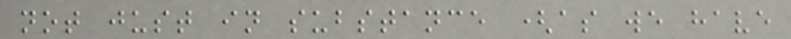not just in substance (as we have
